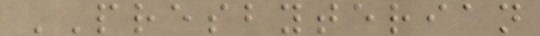PRESBYTERIAN
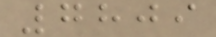7809
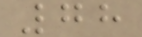78
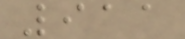911
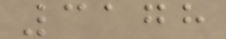3178
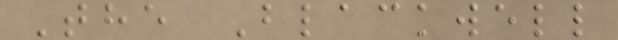The Blackwell
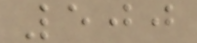500
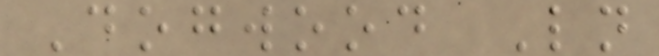Dogwood Ln
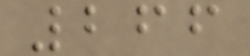266
